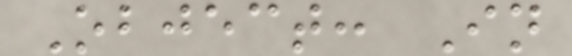Object: In
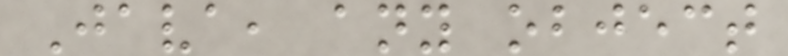Java, any object
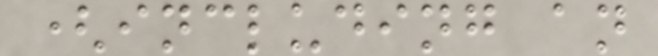(including an
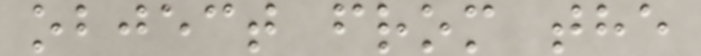object from the
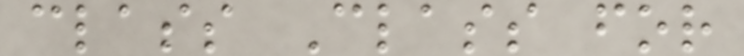class Class for
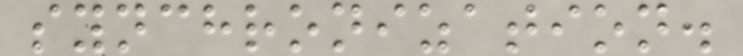synchronization.
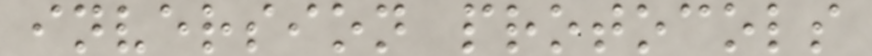inversion protocols
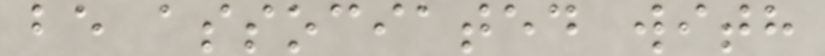be associated with
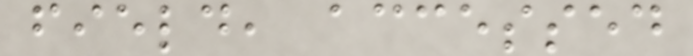field, accessed
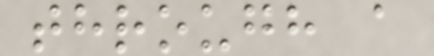through a
